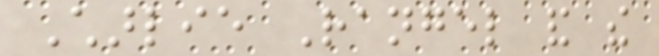Charlie Rangel and the
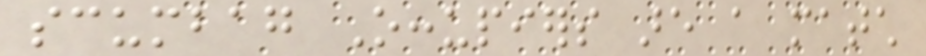scumbag Occupiers are a match
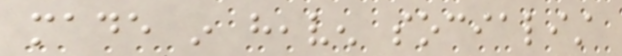made in heaven socialist
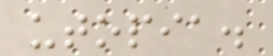utopia.
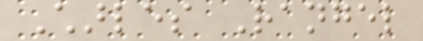Charles Rangel
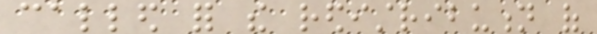called for the redistribution of
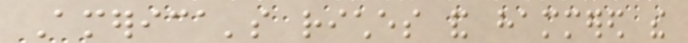America's riches and hammered the
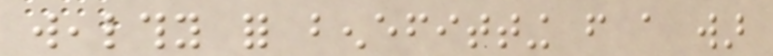wealthy for benefitting from a war
